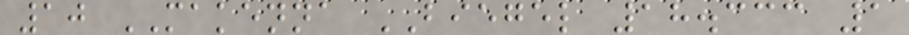10 MAKENNA BIEGEL 18.333 1
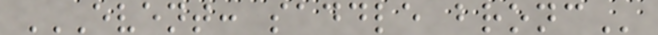EVENT: SADDLE BRONC
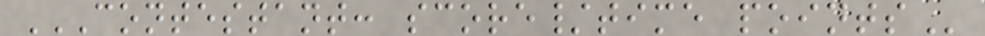CONTESTANT: SCORE/TIME POINTS
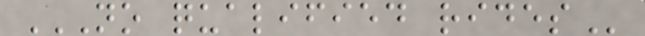NO QUALIFIED RIDES
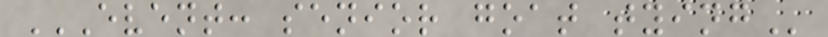EVENT: SENIOR GOAT TYING
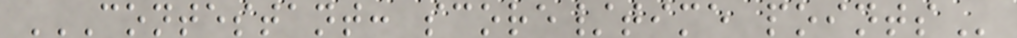CONTESTANT: SCORE/TIME POINTS
